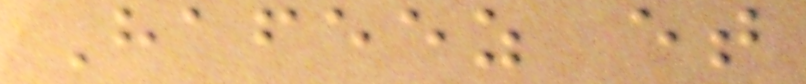Hafeez et
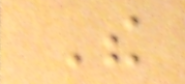The
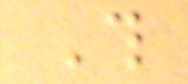This
